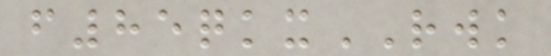f85qkxRWK
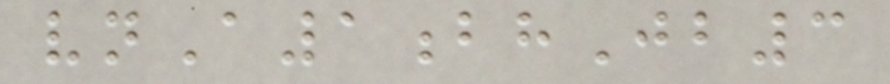vnA1bhJb3
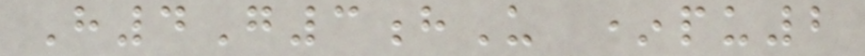H4G3hU *pu2
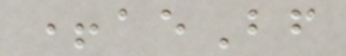+aeBf
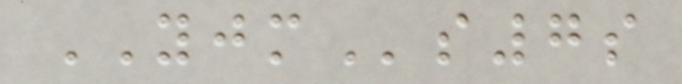YJMs7s
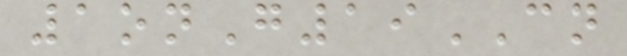1onG19CN
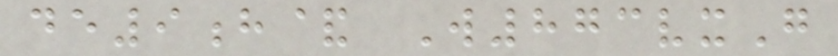de9h& W873vxG
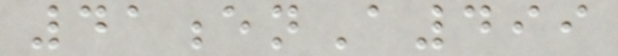41enA499
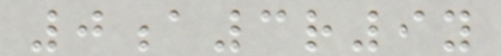0a3r9y
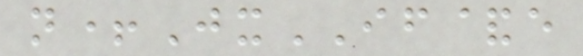n+JxIF&e
